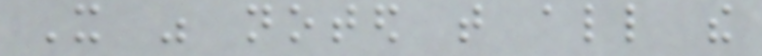It was noted that all the
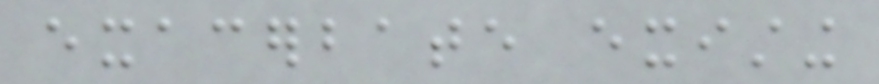exacerbate existing
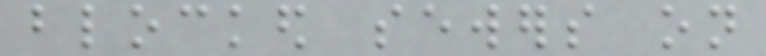blocked sewers on
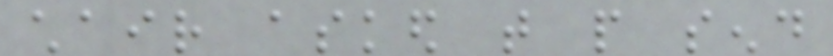chair asked that people send
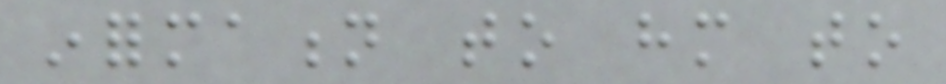information to him to
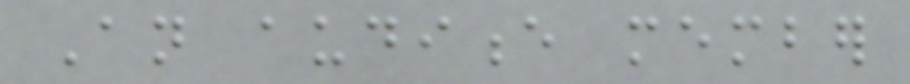An audience member
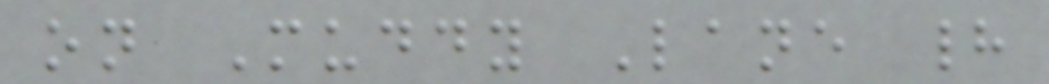on Muddy Lane had
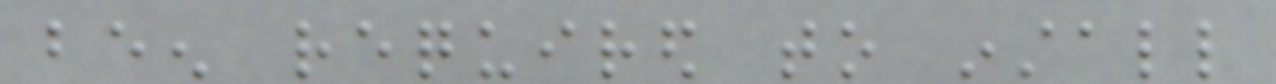been required to install
